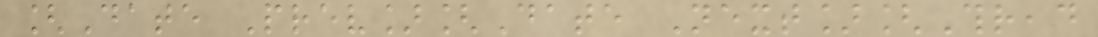[Date Prev][Date Next][Thread
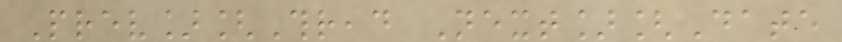Prev][Thread Next][Date
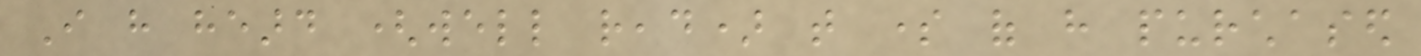I have heard (well read) that some of have purchased
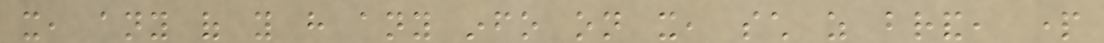it, any of you have any info on it, such as brand, part
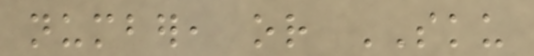number, or SKU
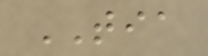TIA
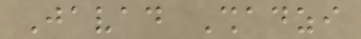Javad Shadzi
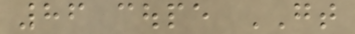86 coupe GT
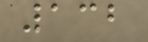132
